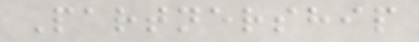Partnership
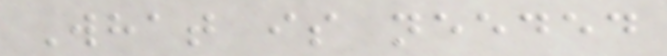What is needed
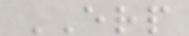ERP
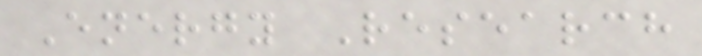Energy Research
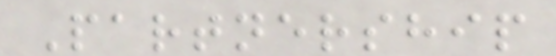Partnership
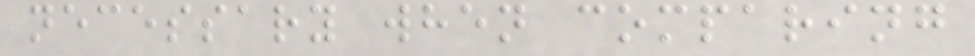necessary when comparing
